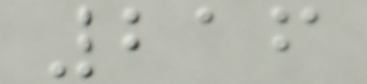216
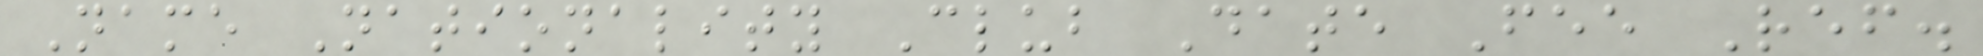Name Nationality Club Date Fee Ref.
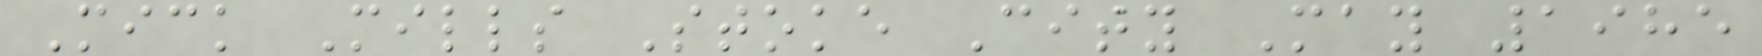Mick Mills Stoke City May 1985
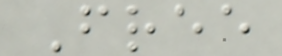Free
